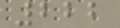222
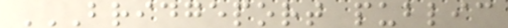BRIDGEPORT PUBLIC
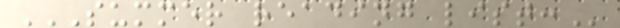SUMMER READING LIST:
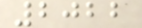2022
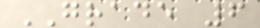GRADE 6
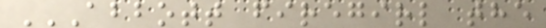ABBOTT FIREGIRL THE
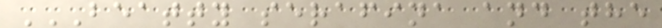BEATTY SERAFINA AND THE
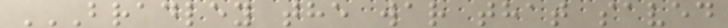BRADLEY THE WAR THAT SAVED
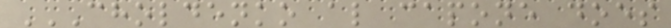CHOLDENKO AL CAPONE DOES
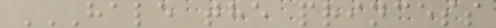HALE THE PRINCESS
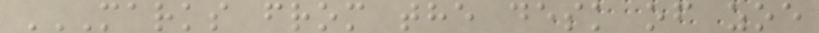MARKS FROM THE DESK OF ZOE
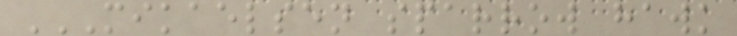MIKAELSEN SPARROW HAWK
